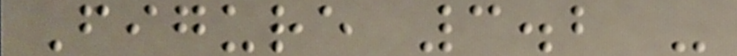Figure 3.2 -
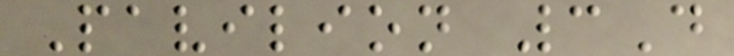Pavilion 3D
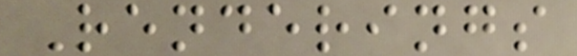Renderings
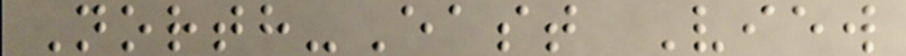North-East View
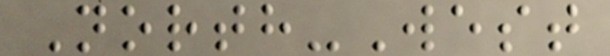North-West
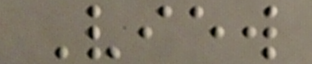View
